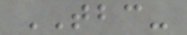TBC-
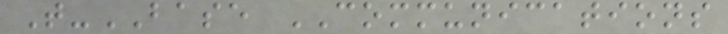T-BASE COMMUNICATIONS
